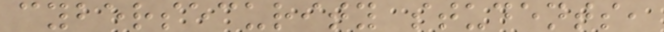cybersecurity students,
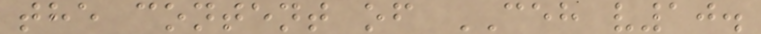the content of CEH v10.
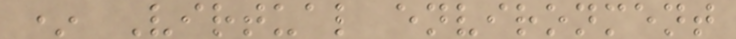* Virtual environment
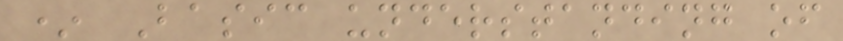* Basic understanding of
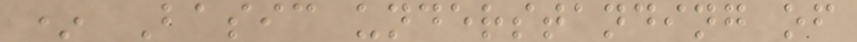* Basic understanding of
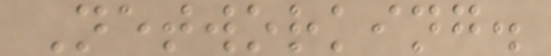Networking.
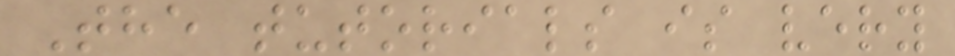The tutorials is very
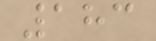183
